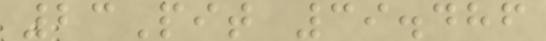23Pit 39.486
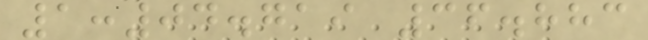1:04.719 36.883
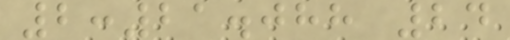2:21.088 24
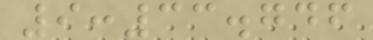9:33.746
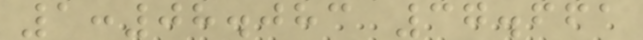1:08.083 37.661
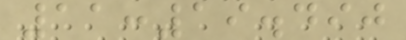11:19.490
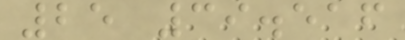25 39.516
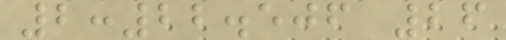2:22.506 26
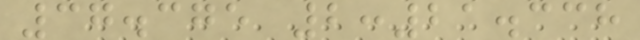37.375 2:21.338
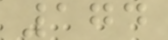174
